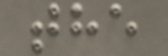the
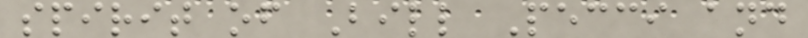spirit of Bill Pecci and
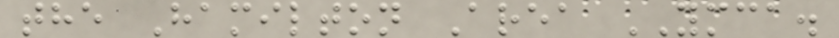the Hamilton Area YMCA.
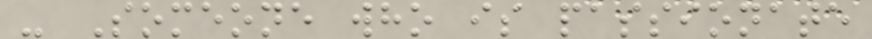- Someone who is passionate
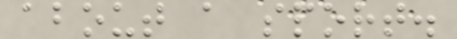about a sport.
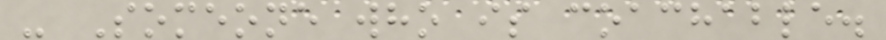- Someone who is coachable.
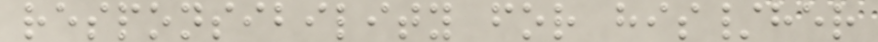responsibility for his/her
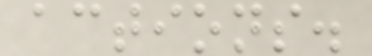actions.
